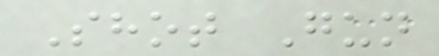Shot Gun
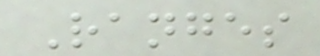Ranges
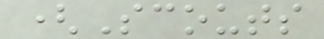(Scouts
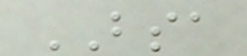BSA
